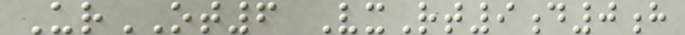UrOT6 VxRt9d0h
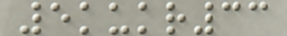5kukr33
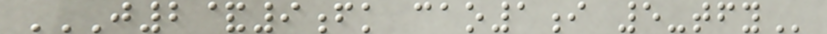J2&9FK CAO1I 5-TFY
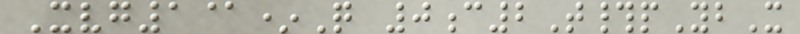Xvg1@*Q 0c2T#pYbX
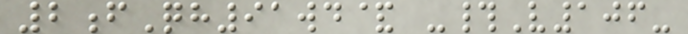2fQh91wd& -#V106-
